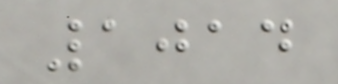1014
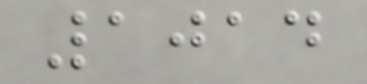1014
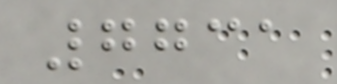7731
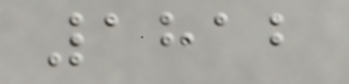1812
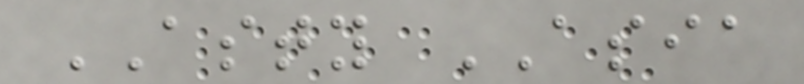ASTY ASIA
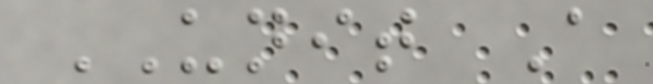UNIT A
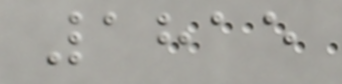1815
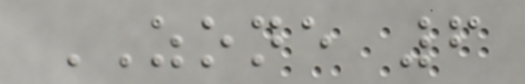ZONE 6
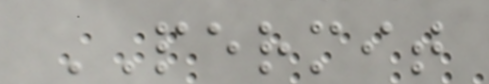PERMIT
